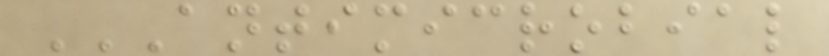ANTIMICROBIAL
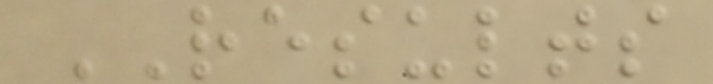RESULTS
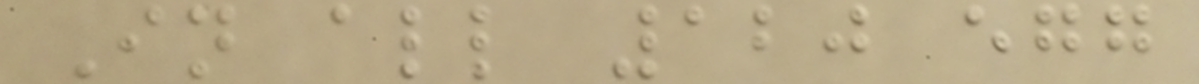In all 120 egg
